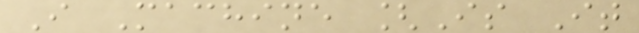I Machine [Is It
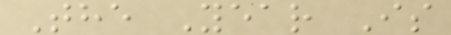The Year Is
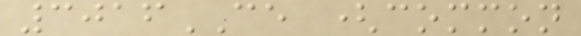3016CE (common
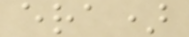era)
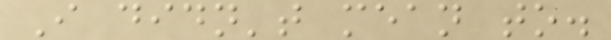I didn't mean to.
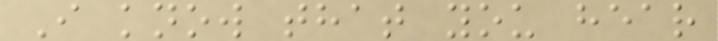I know that you hear
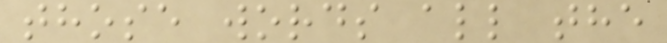those words all the
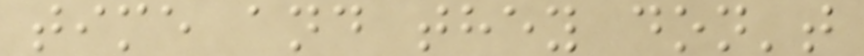time and they don't
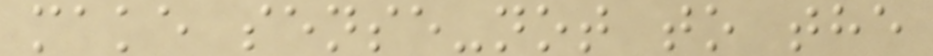make sense-not to the
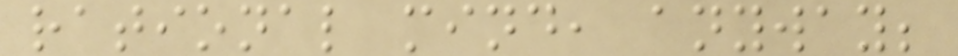rational mind, anyway;
